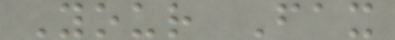Your Fax
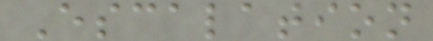Escalation
